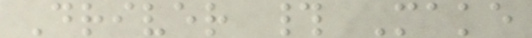Driver # Make
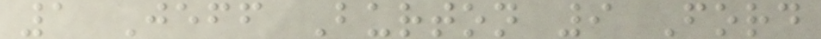1 Jeff Burton 9 Ford
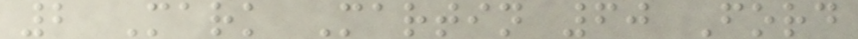2 Mark Martin 60 Ford
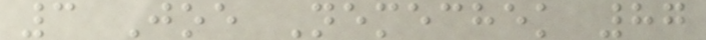3 Joe Nemechek 87
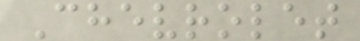Chevrolet
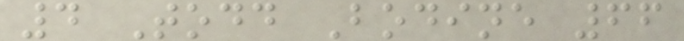4 Todd Bodine 66
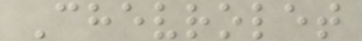Chevrolet
